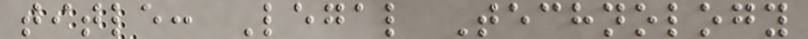title: Legal Technology
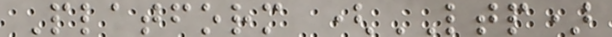Platform (LTP)
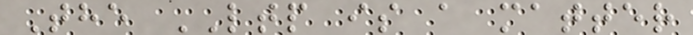The LTP is a matter
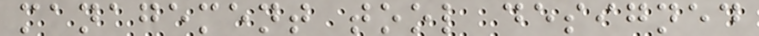management tool designed
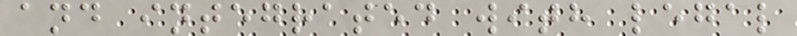and integrated with legal
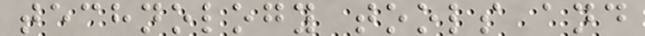technology tools and
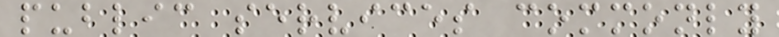public services commonly
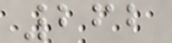262
